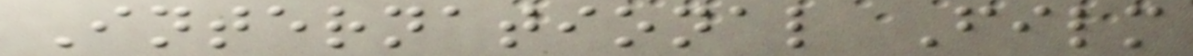International Film
